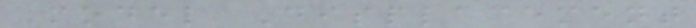Model Displacement
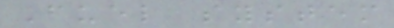Fuel system
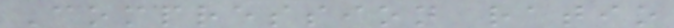Compression ratio
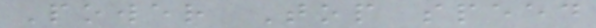Power Top speed
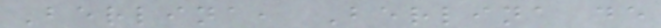Berlina, Berlina de
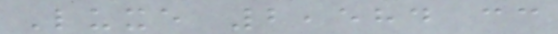Luxe 2,584 cc
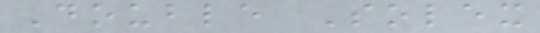Double Solex
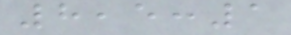8,5:1
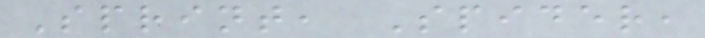Sprint, Spider,
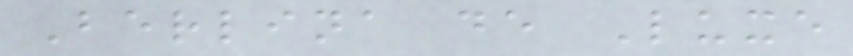Berlina de Luxe
